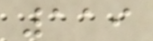119
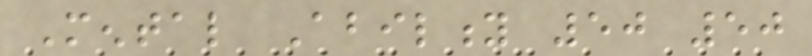Mental Ability 50 50
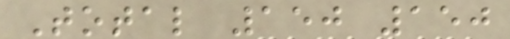Total 150 150
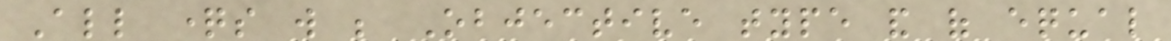All questions will be Objective type and of equal
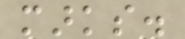marks.
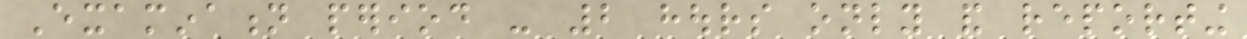Examination period - 2 hours only and reporting
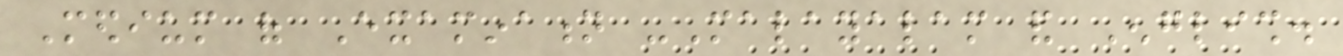Medium of Examination -Malayalam and English.
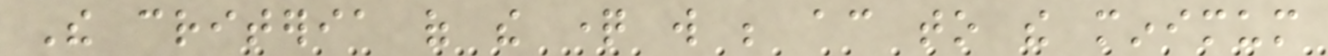The criteria of the question will be according to the minimum
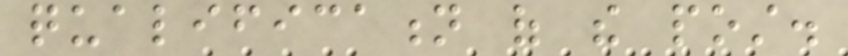qualification of the post.
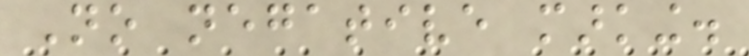No negative marking.
